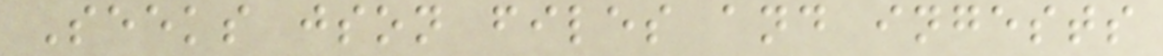Seeks json files and ingests
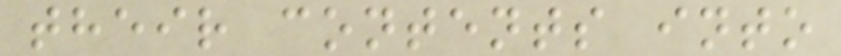their contents into
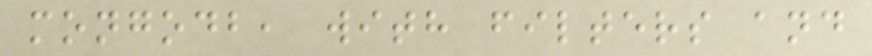mongodb, with filters and
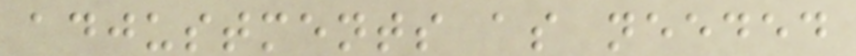adjustments as needed
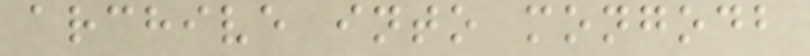archive into mongodb
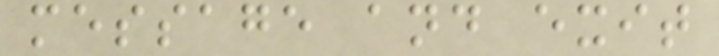message and exit
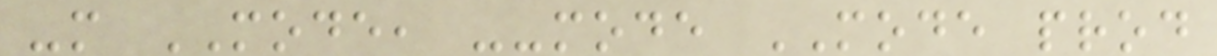-m MODE, --mode MODE prod
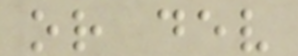or dev
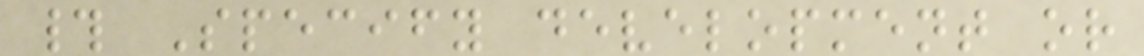# Specify development or
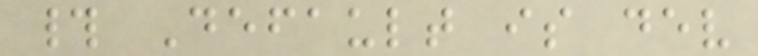# Default is dev
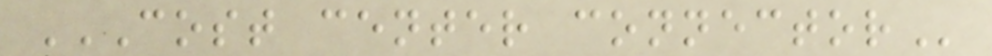COST CENTER CONNECTOR
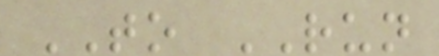TO RUN
